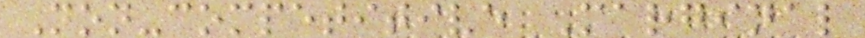Non-competitive Marginal
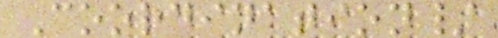Coordination/
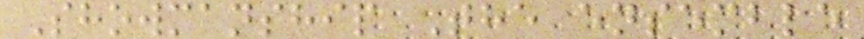Showmanship The ensemble
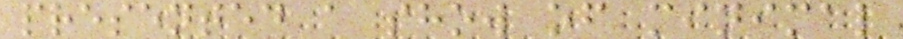presented a show of minimal
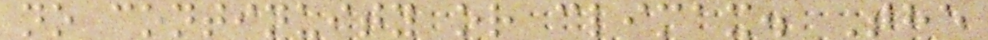no continuity or climax. The
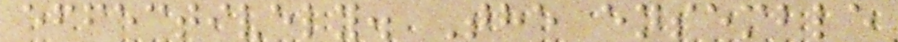effectively. The ensemble
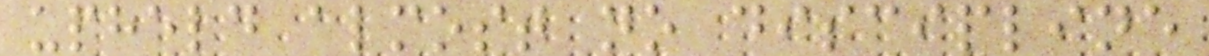upheld almost no discipline
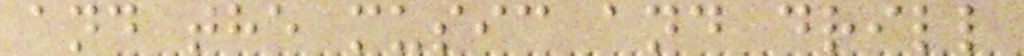and the music and drill
